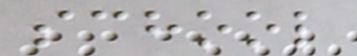school
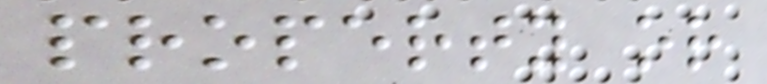property or
